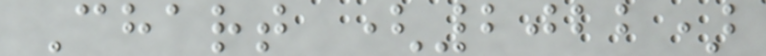Chart (2022)
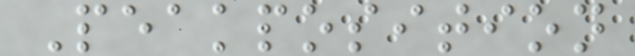Peakposition
